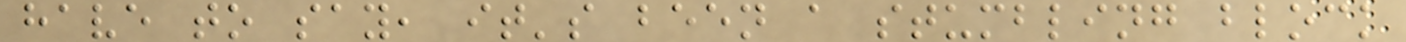have to say, it's been a stumbling block
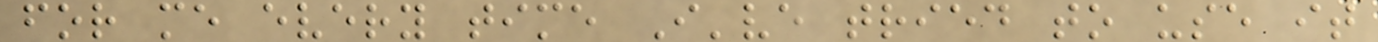for me every time I've tried to use it
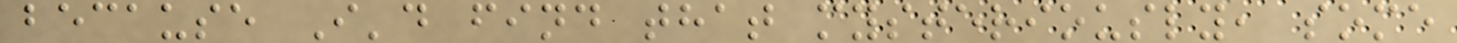because I'd find that mysteriously, some
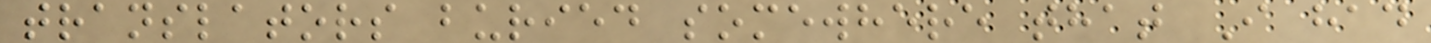translators buried somewhere that I had
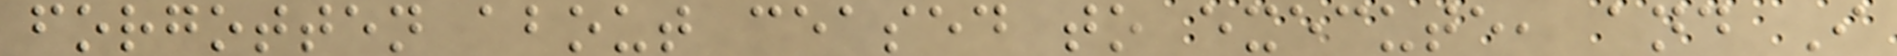forgotten about ceased to execute, and I
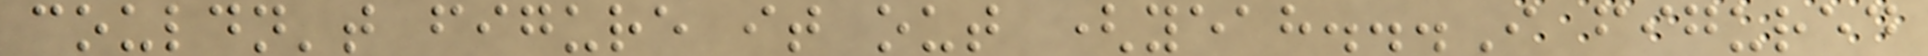couldn't figure it out (yeah...I figured
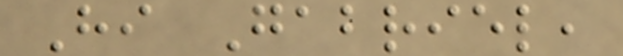Hi Gabriel,
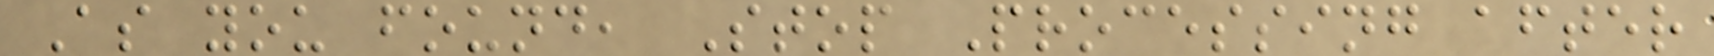As you found, Stop Processing after
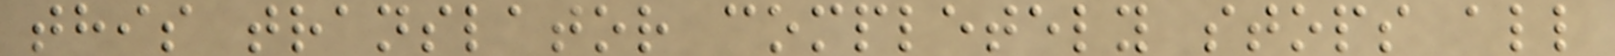this translator completely stops all
